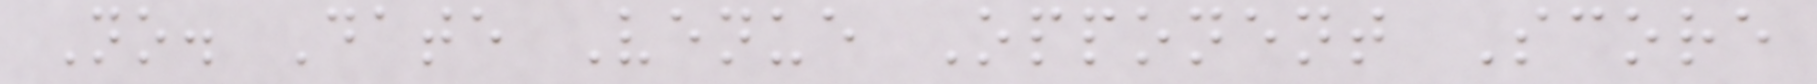No. Date Venue Opponent Score
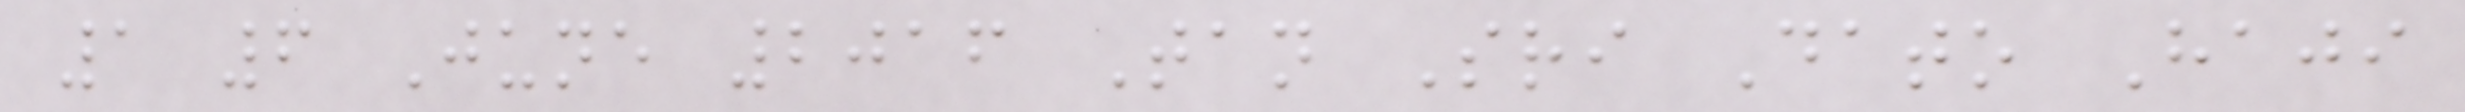1 6 June 2016 Tan Sri Dato Haji
